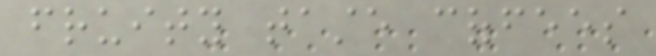fruity taste coffees
